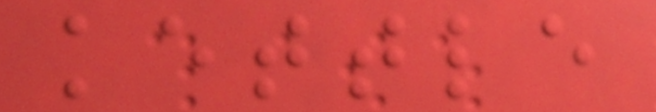kettle
